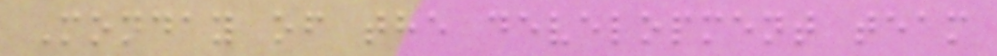Monday of the development team
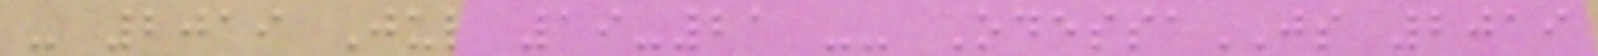- 2019 Jul 19-21 -- OdessaJS 2019
